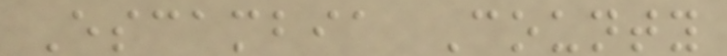Escambia County
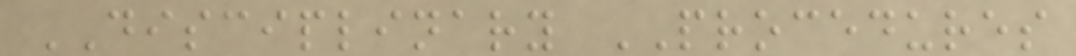DISCIPLINARY PROCEDURES
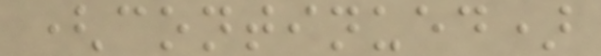(continued)
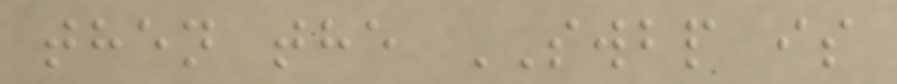then the SWBP is
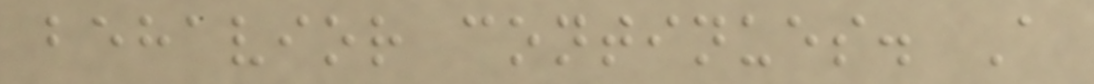behavior continues. A
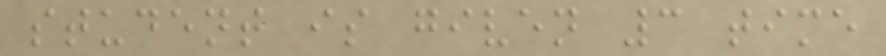student is given 3 time
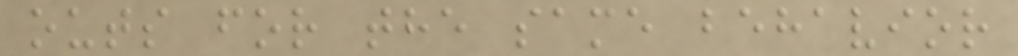outs for the same behavior
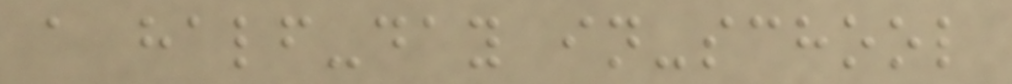a half-day in-school
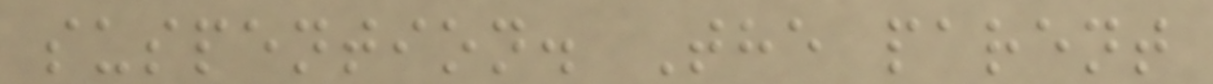suspention. The parent
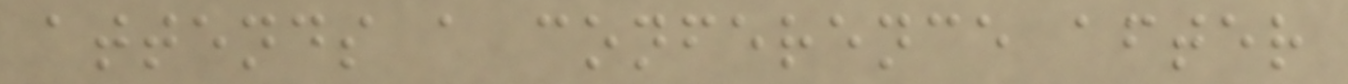attends a conference after
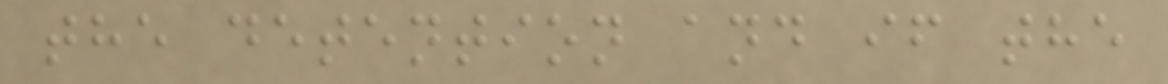the detention and if the
